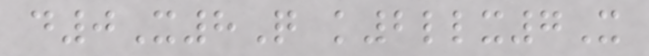d0X8Q k2llx7X
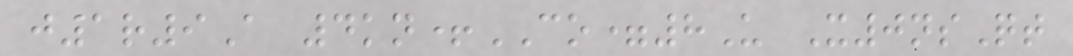j1r9A 4kn+CO=8U X0nsQt
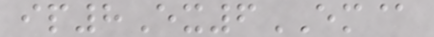ip8Ex6EM@
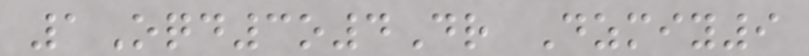1Oqd3o4Dr Dzmiy9
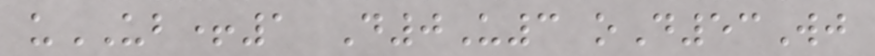uUB+1 D0U3 oD53Wj
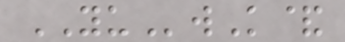YUwK&
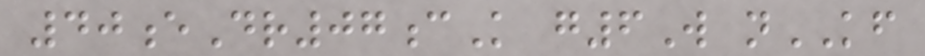40eDr07cK g6W nKF
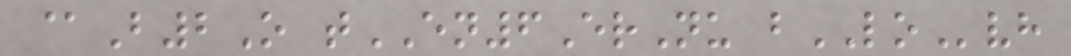@B2O tEN6ErNu bLOvh
